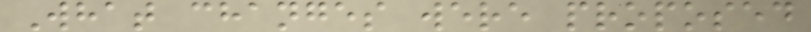What changes were proposed
